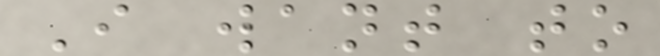I want to
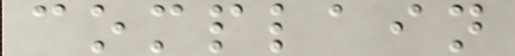complain
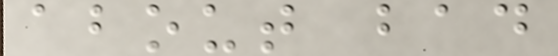about bad
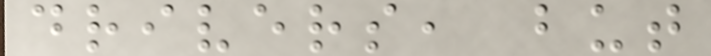drivers, but
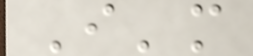I'm
